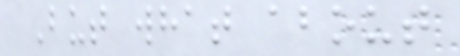But what about
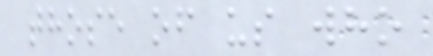those of us who
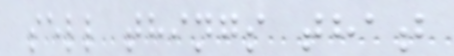sell things that
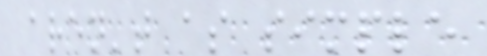aren't as simple
